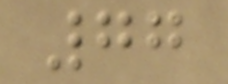77
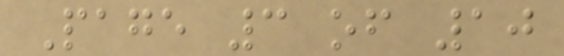Page 3 of 10
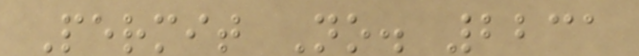Permit No. 2231
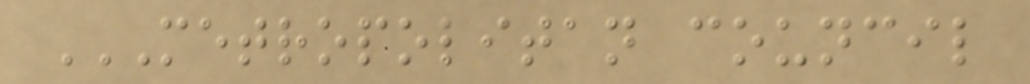METROPOLITAN COUNCIL
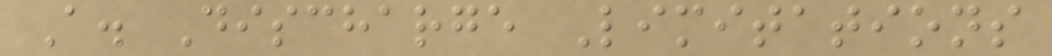A. Discharge Limitations
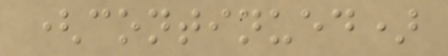(continued)
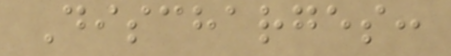Discharges:
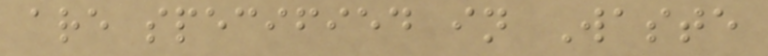are specified in Waste
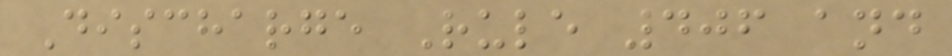Discharge Rule 406 and
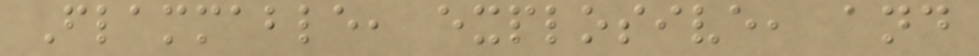Flammable, explosive, and
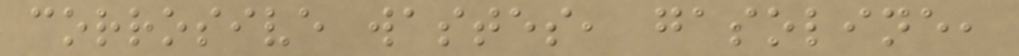corrosive wastes, gasoline,
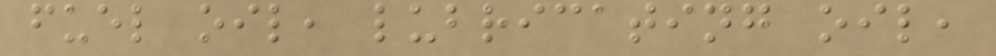fuel oil, lubricating oil,
